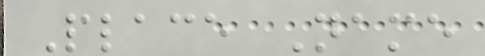Place Name
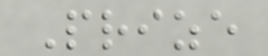Prize
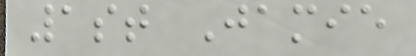1st Jamie
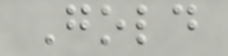Gold
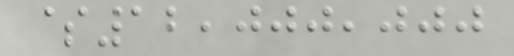$12,000,000
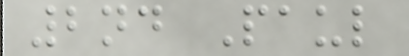2nd Paul
